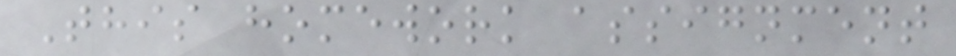This homework assignment
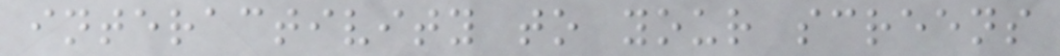interactivity to your screens
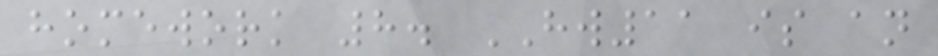homework 8. HW11 is an
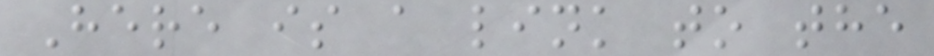Here is a link to the
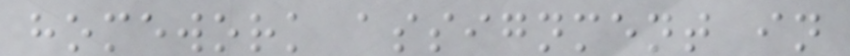homework assignment in
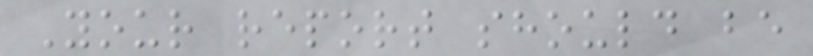Your report should be
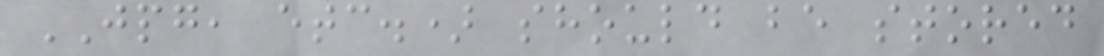JPG, etc.) should be stored
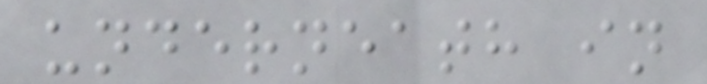underneath in
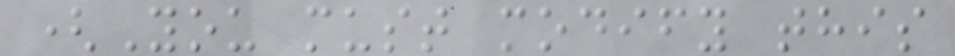(You must modify this
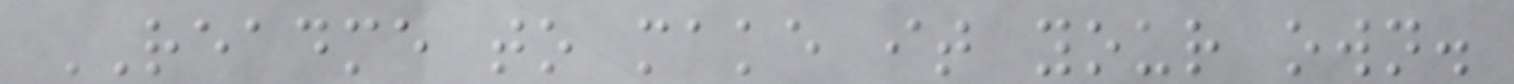README to make it your own.
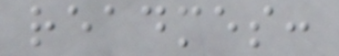readmes:
